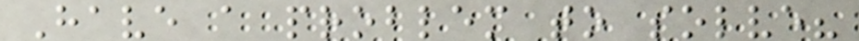Have a problem to solve?
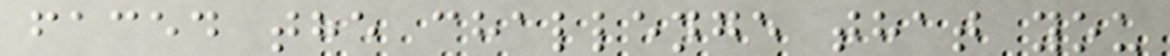faced the challenge that you
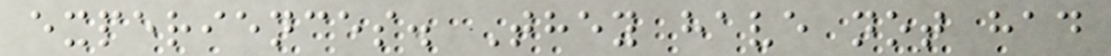experiences. They have not had
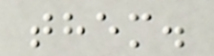them.
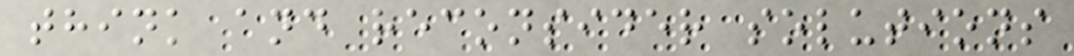think and reconsider solutions
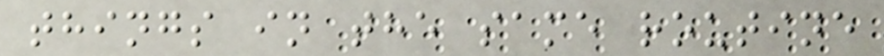things in the same routine
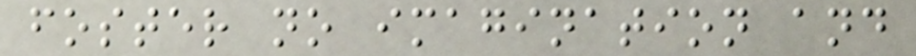foster no imagination and
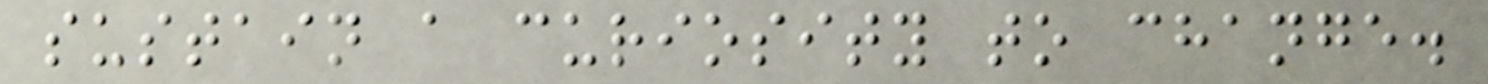sustain a curiosity to change.
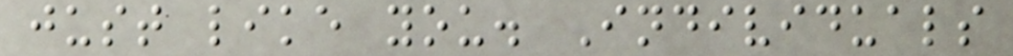just like you. Individuals
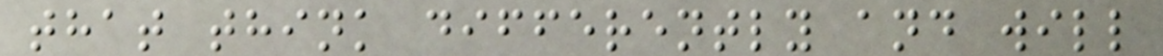that think differently and will
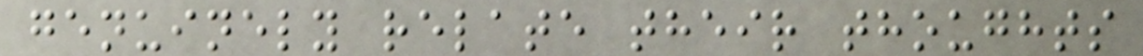genuinely relate their thoughts
